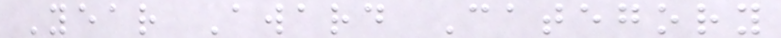Year Award Category
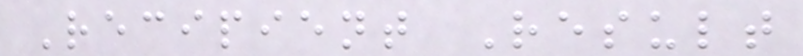Recipient Result
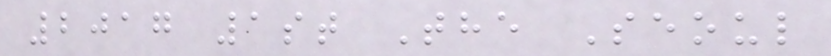2017 1st The Seoul
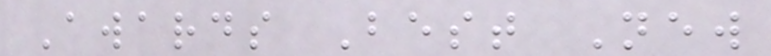Awards Best New
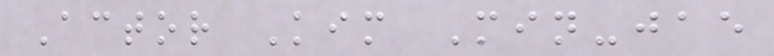Actor Kim Min-jae
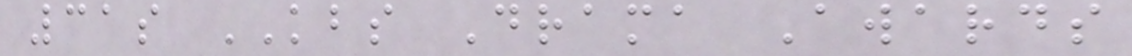31s KBS Drama Awards
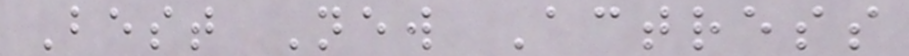Best New Actress
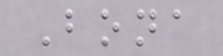Bona
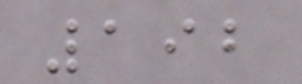192
